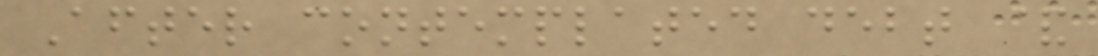After contemplated debt &
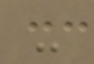-
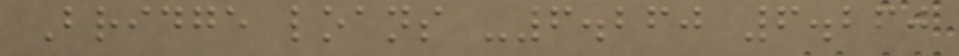Bridge loans -6.260 6.260
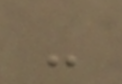-
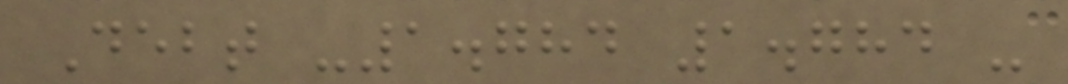Debt -1.784 1.784 -
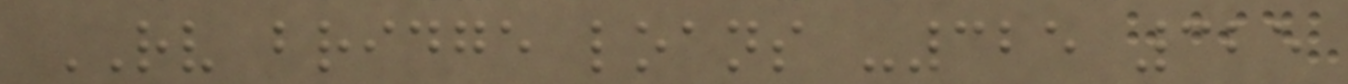RV bridge loans -325 325
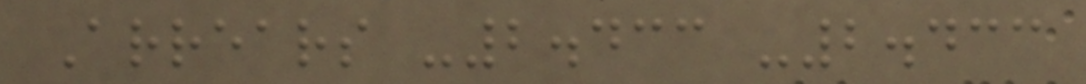Arrears -2.433 -2.433
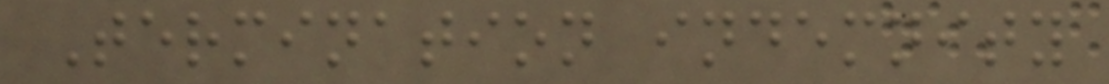Termination indemnity
